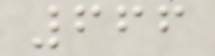666
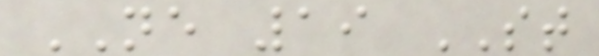NE 19 ST
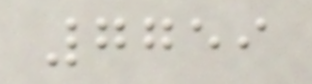7759
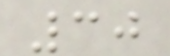30
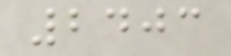2403
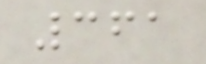361
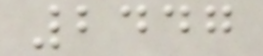2447
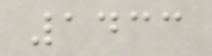1433
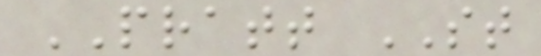PRATT ST
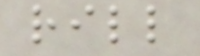rill
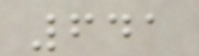641
